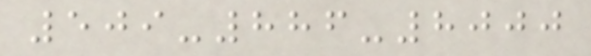509-886-8000
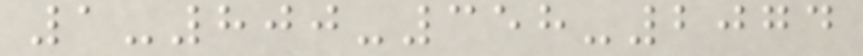1-800-358-2074
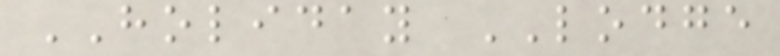HOLIDAY LODGE
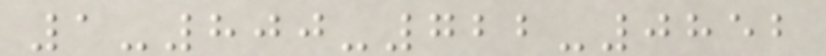1-800-722-0852
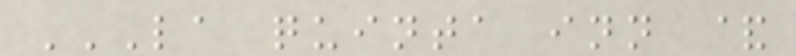LA QUINTA INN &
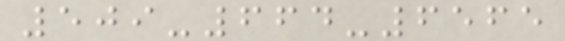509-664-6565
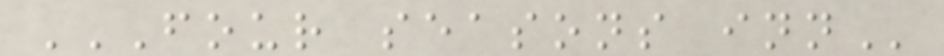FOUR SEASONS INN
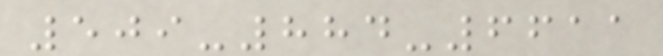509-884-6611
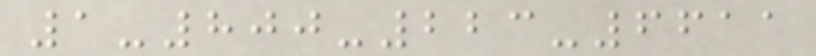1-800-223-6611
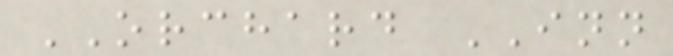ORCHARD INN
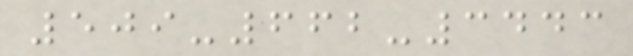509-662-3443
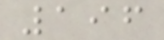196
